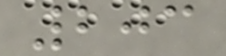203
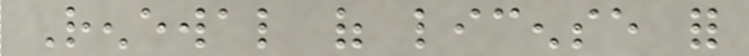Renewal of license for
